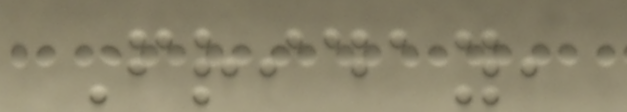Friday,
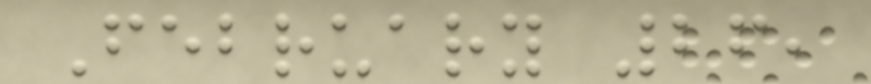February 26,
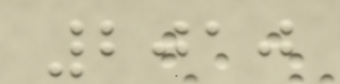2010
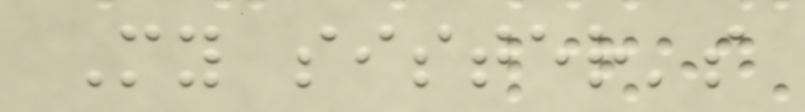My sister's
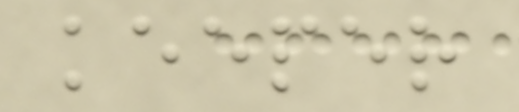keeper
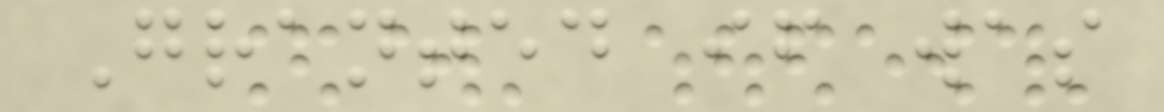Granted if was
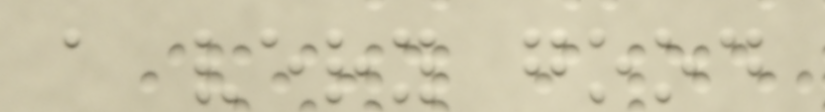a very good
